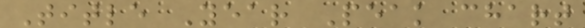Title Year Peak chart
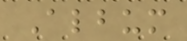Album
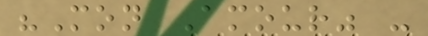"Mon Amour" -
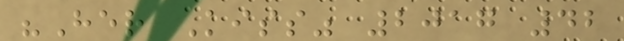"Her Kiss" 2017 42
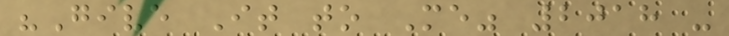"Give It to Me" 2018 -
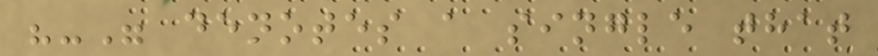"-" denotes a single that
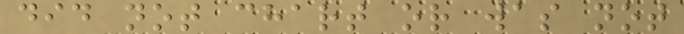did not chart or was not
